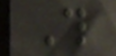This
